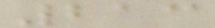213
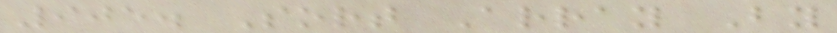905. Sort Array By
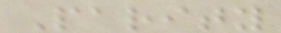Parity
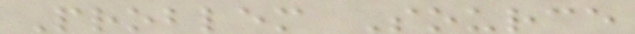Problem Source
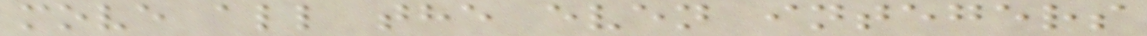move all the even integers
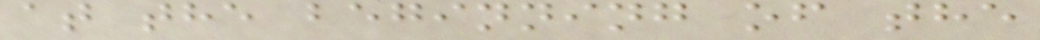at the beginning of the
